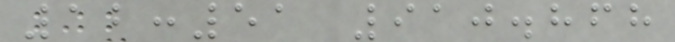12:51 910.868
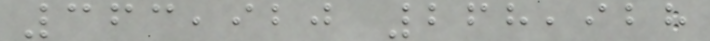363,920 268,928
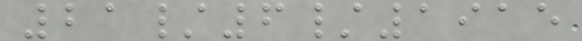21/6/1915
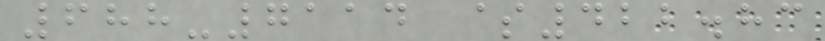688-7114 $422.83
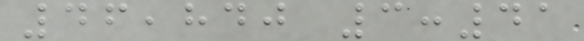46,840 3:41
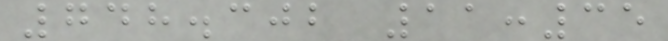748.302 11:35
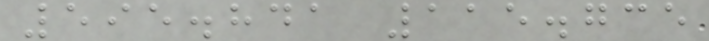595.841 115.735
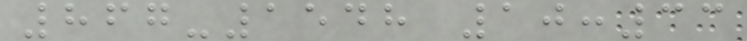867-1548 10:33
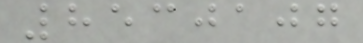8530107
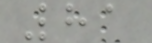81
